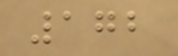172
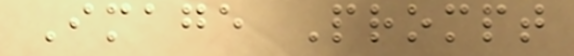Image Prompt
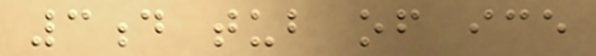3d tub of ice
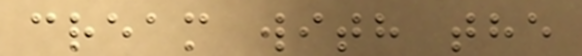cream with the
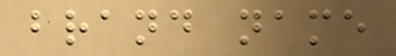brand name
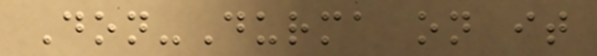Don-Durma on it
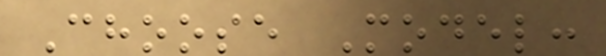Choose Model:
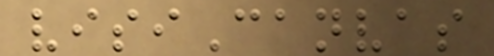visiCanvas
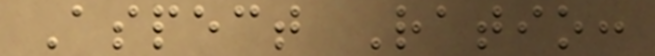Aspect Ratio:
